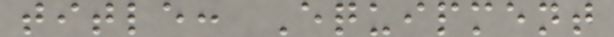title: Equipment
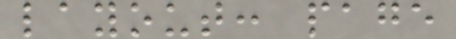layout: page
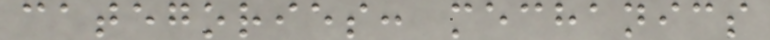categories: mechanics
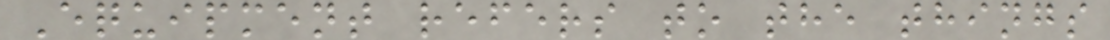Equipment refers to the things
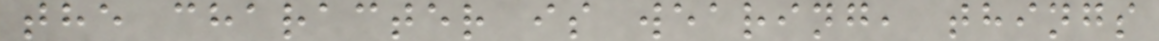the character is wearing, things
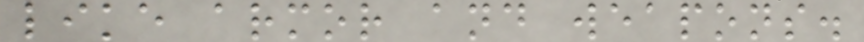like armor and weapons.
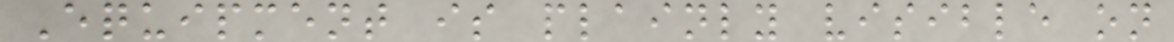Equipment is plainly visible on
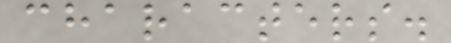characters.
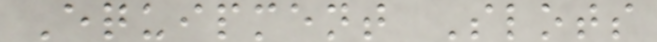Equipment Slots
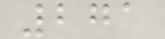271
